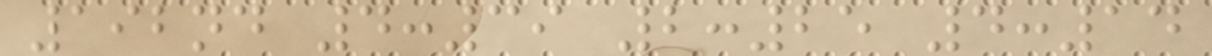192nd 4:39 2:25 4:14
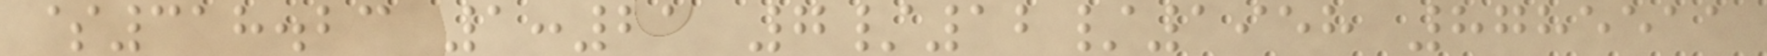$318.23 1:21 7/12/1958 8785511
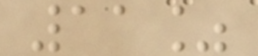11%
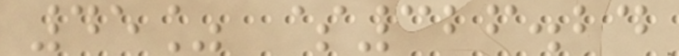45% $326.24
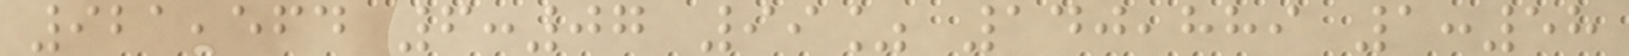921,564 6:07 99% 140,889 1:58
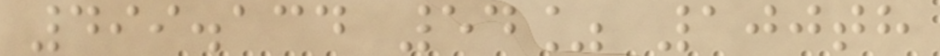499.134 54% 100th
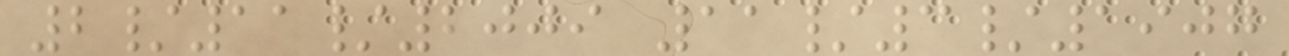2/11/2009 11/3/1907
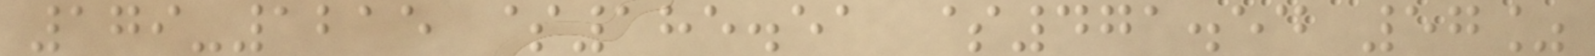179-1215 $185.51 $471.54 57%
